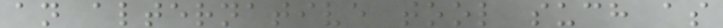an alternative tool such as
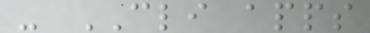- CLI apps
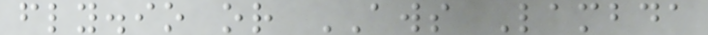fly.io or AWS Lambda
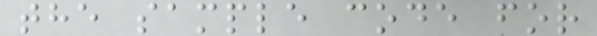the sample code for
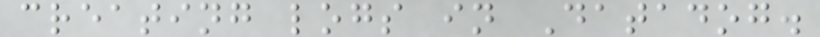creating logs in Datadog.
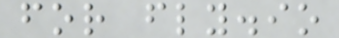for fly.io
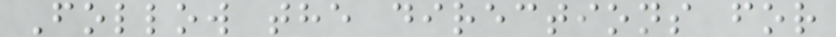Follow the directions for
